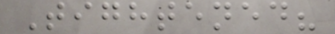Tightened?
